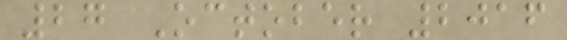27 October 2016
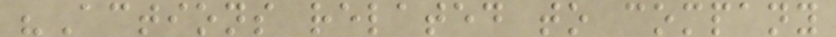"Actions related to company
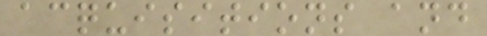acquisitions and
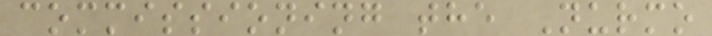commissioning the Nurmo
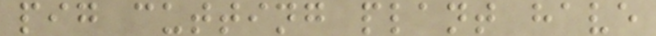pig cutting plant have
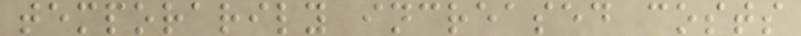temporarily increased costs
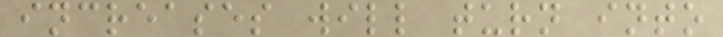increases will turn into
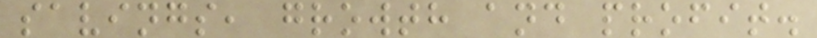savings, growth and profit.
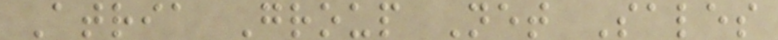Atria Group Net Sales
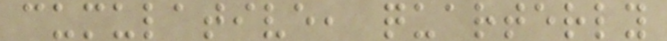cumulative, quarterly
